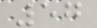57
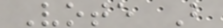Vote B
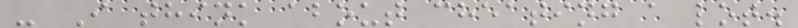- I think about cheating a lot.
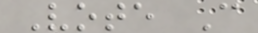Vote C
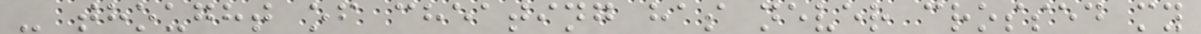- thought of cheating has never crossed my
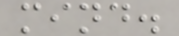mind.
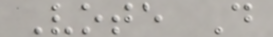Vote D
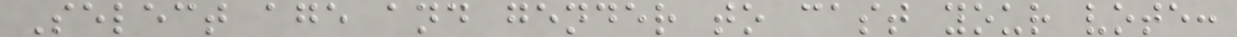Select age and gender to cast your vote:
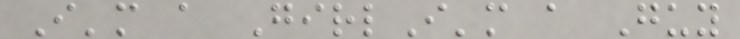I'm a GirlI'm a Guy
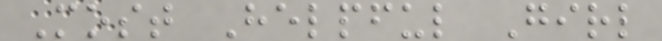Most Helpful Girl
